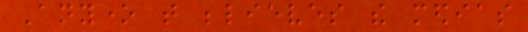Anyone that believes the medias
